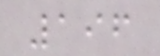196
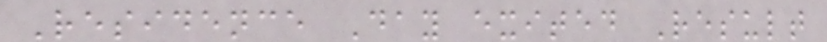Residence Day exited Result
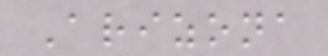Arizona
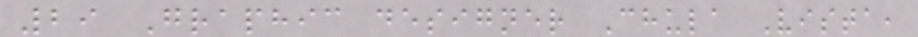29 Graphic designer Chula Vista,
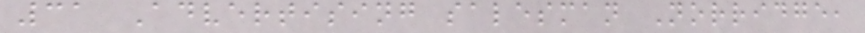31 Advertising salesman Norridge,
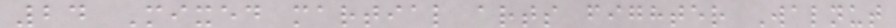24 Mixed martial arts fighter Walnut
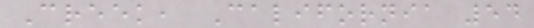Creek, California 54
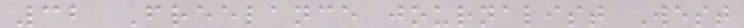32 Freelance journalist West
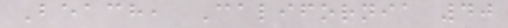Beach, California 40
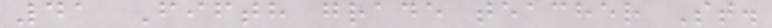41 Fifth grade teacher St.
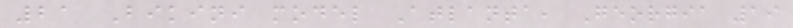21 Bikini model Atlanta, Georgia 19
